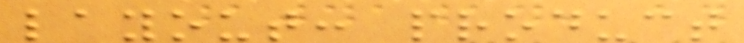layout: product
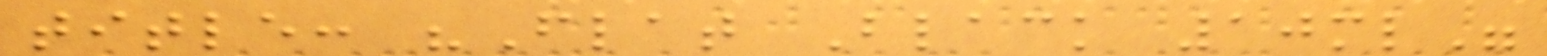title: "Flat Black 10ml"
